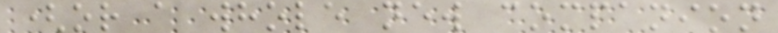(or a whole new companion
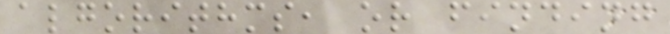algorithms, or finding
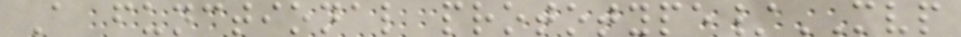A functional prototype/MVP
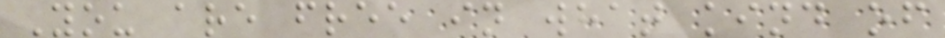You are free in what kind of
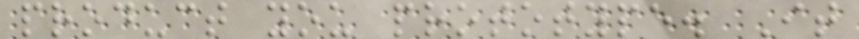product you prototype. It
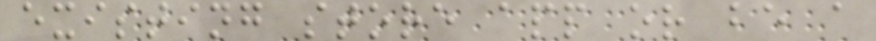existing store app or be a
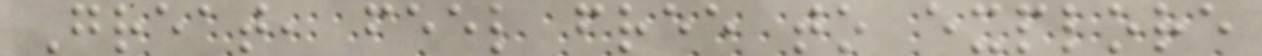Great, feel free to explore
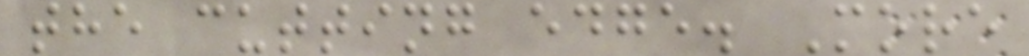the cutting edge. More
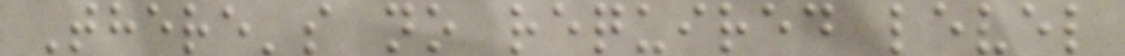There's no required level
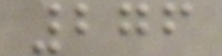276
